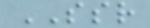SSR
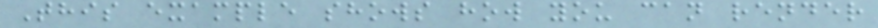This example shows how you can render
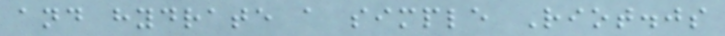and hydrate a simple Riot.js
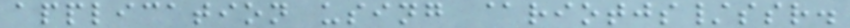application using @riotjs/ssr.
